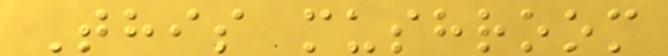This mushroom
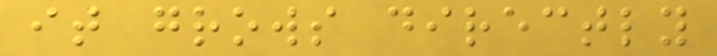it grows directly
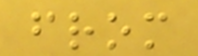from
